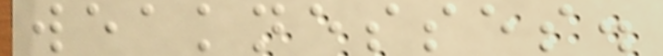weaknesses.
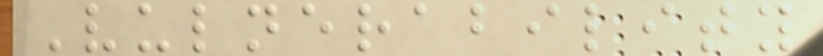Vulnerability
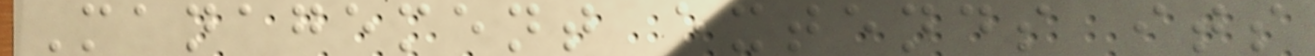Management extends its
